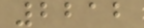2212
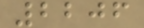2206
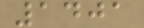1401
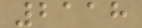2118
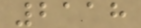2118
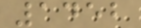1452
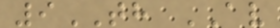9TH AV
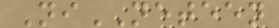NiNETEEN
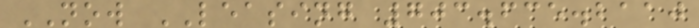NOW LEASING 703.635.2110
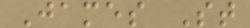James St
